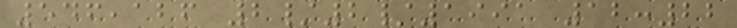546,126 2/2/1991 12:22
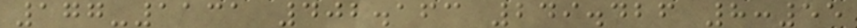177-1131 402.163 249.426 8:55
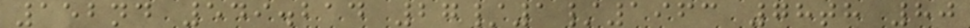152nd 549.214 27/1/1963 78th 80
